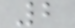2
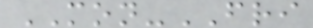MON-FRI
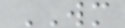WM
